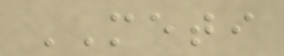METI
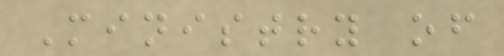Ministry of
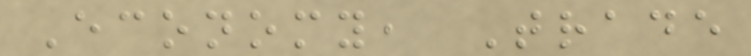Economy, Trade
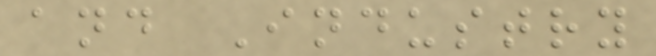and Industry
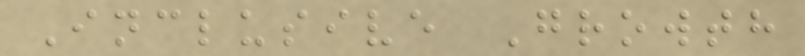Inclusive Growth
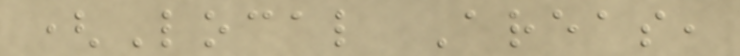(Local Areas,
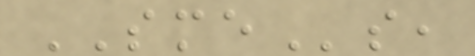SMEs,
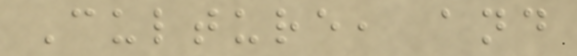Culture, and
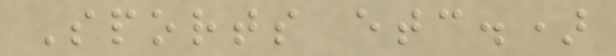Sports etc.)
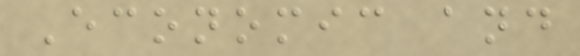Economic and
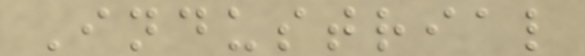Industrial
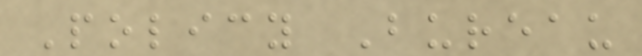Policy Bureau
